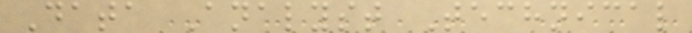Data Analyst Technical
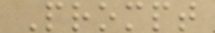Prompt
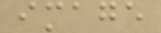image
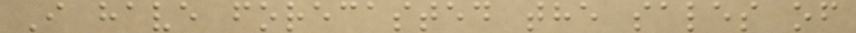I have forecasted the sales of
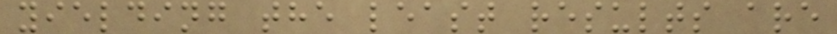yielding the least results are
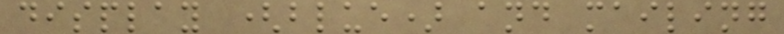display (blue) and mailing
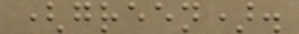(green).
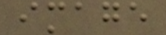image
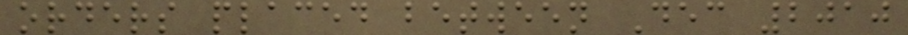orders placed between Dec 2010
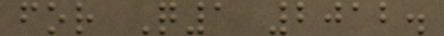for Q1 2012.
